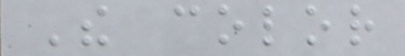The color
